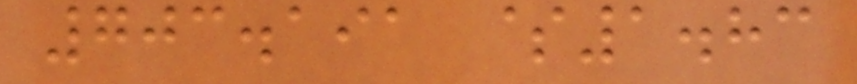703.191 $1.83
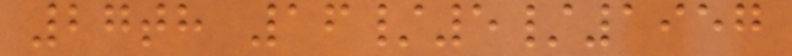27th 16/5/1957
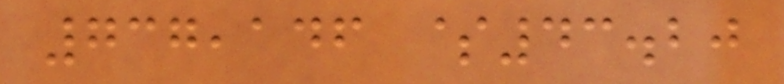737,146 $43.20
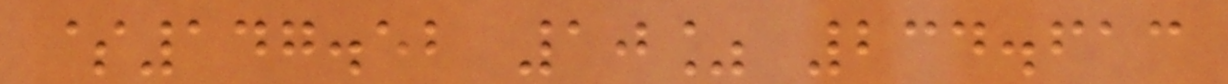$147.52 10% 234.613
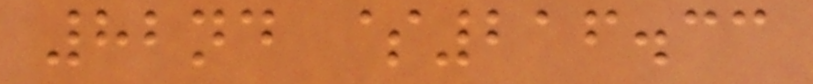82nd $216.33
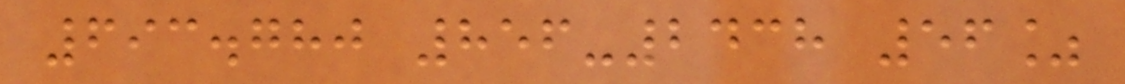693.780 856-2438 56%
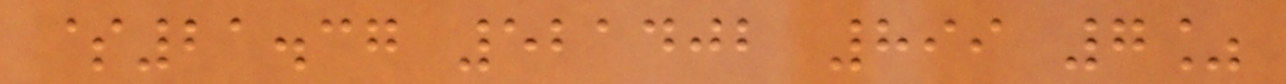$21.37 521402 899 7%
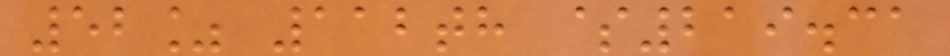52% 112th $219.31
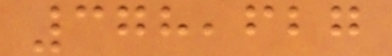378,627
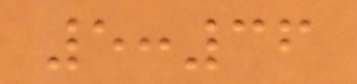5:36
